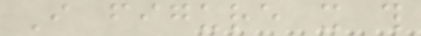I figure it this
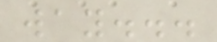way...
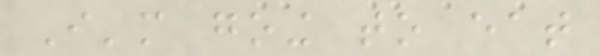I'm going to eat
